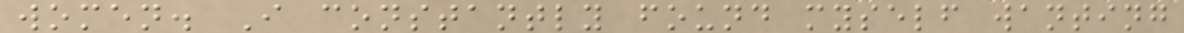women. I constantly found myself wanting
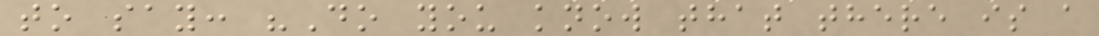to say: "Do you know that there is a
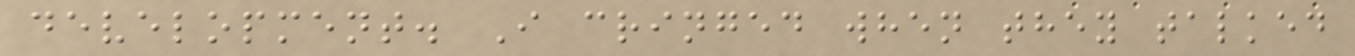development. I cringed when they talked
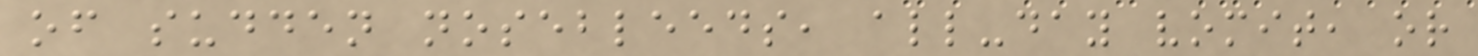of sudden nosebleeds, all-day vomit, or
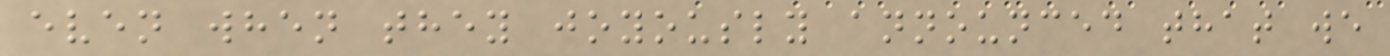even when they joyously announced that we
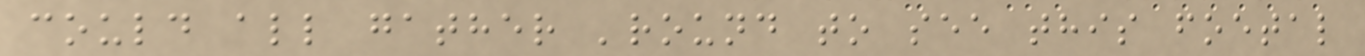could all gather 'round to see this foetal
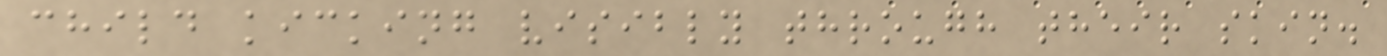child kicking visibly through their skin.
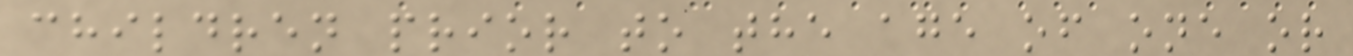children prior to the age of one or
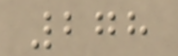278
